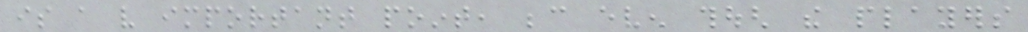is a very important point, because even though the players
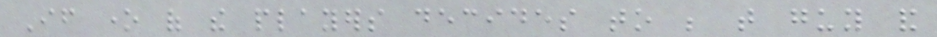If one of the players decides to be that guy and
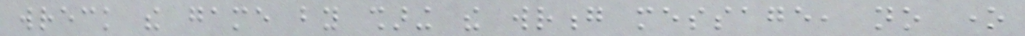wreck the game by sharing the wrong message, no one
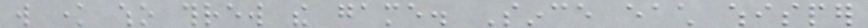will know who threw the game. Since each whisper
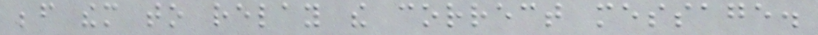before them to relay the correct message.
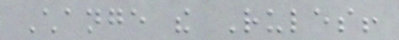Change the Rules!
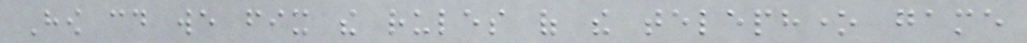How could we fix the rules of the telephone game
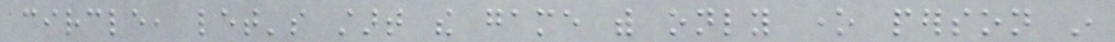circle, let's start the game with only one person in
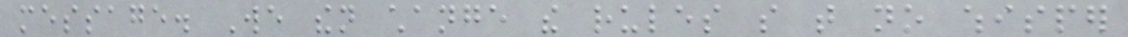message. We then change the rules so that no whisper
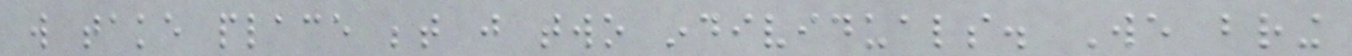will take place between just two individuals. We bring
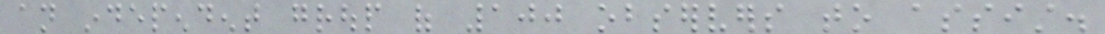an independent group of 100 observers to assist.
